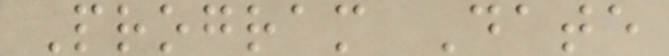Program Date
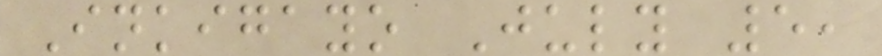Inkigayo July 5,
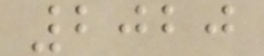2020
